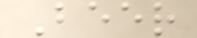Beer
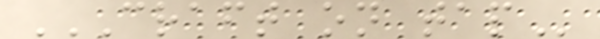CRAFT ON TAP
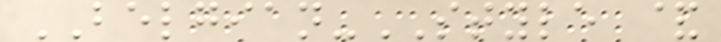BELGIAN-STYLE &
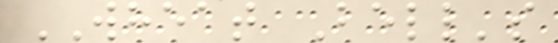WHEAT Bell's
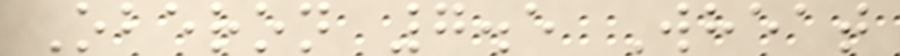Oberon 7.5 Wheat
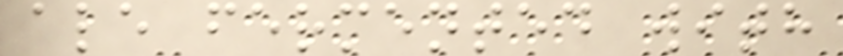ale fermented with
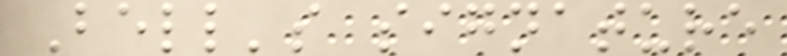Bell's signature
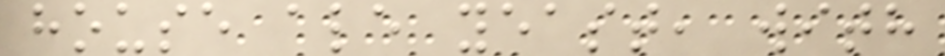house ale yeast, with
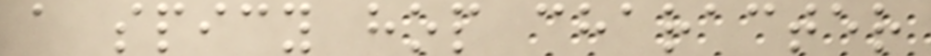a spicy hop character
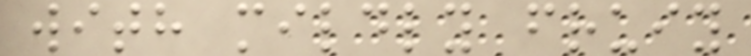with mildly fruiy
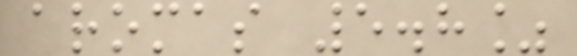aromas 5.8%
